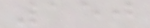150
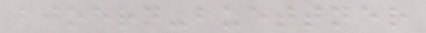bjoern-buettner
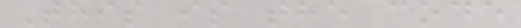This is the code
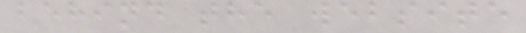behind the website
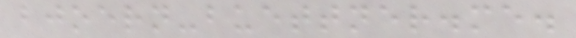bjoern-buettner.me.
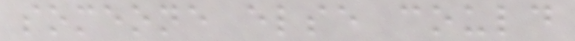someone else could
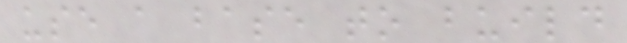use a base to build
